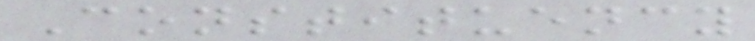Constituency
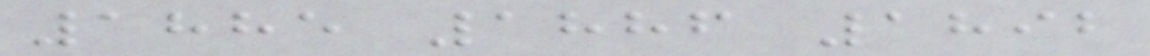1885 1886 1892
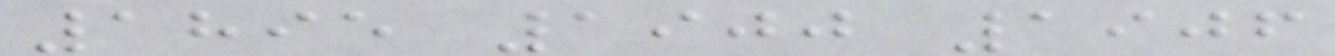1895 1900 1906
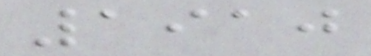1910
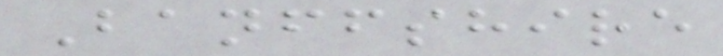Banffshire
